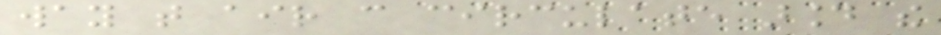way that air can circulate around the
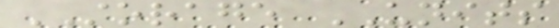STORAGE UNITS
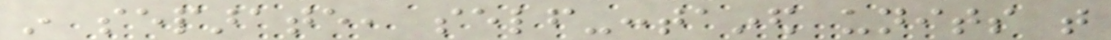in separate, self-contained units that
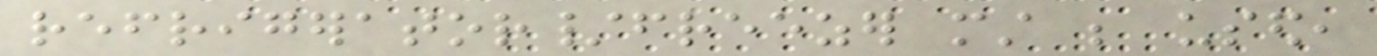refrigerator/freezer must be used,
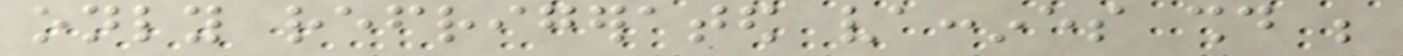only refrigerated vaccines should be
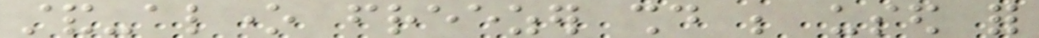stand-alone freezer should be used for
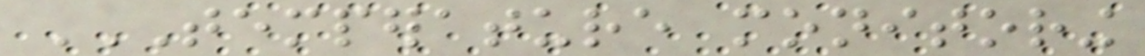TEMPERATURE MONITORING
